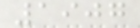1907
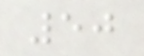50
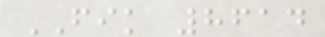FIK 8614
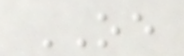OE
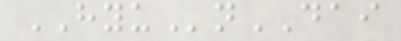HYUnDAI
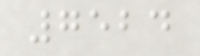7524
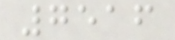7516
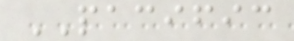PACIFIC
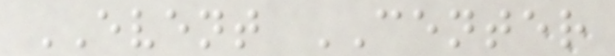EVENT CENTER
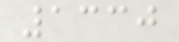1330
